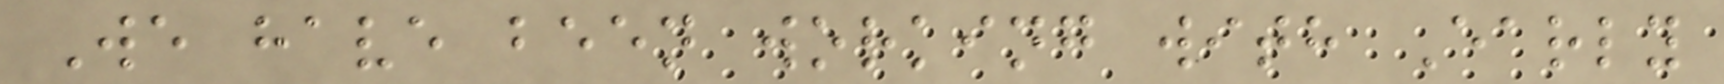We have been working with Early
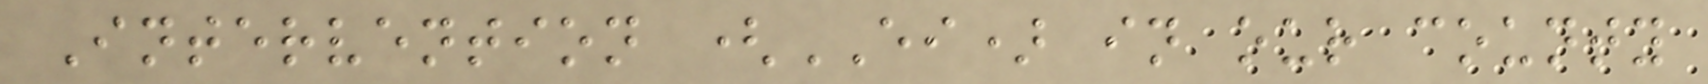Intervention (EI) in our county
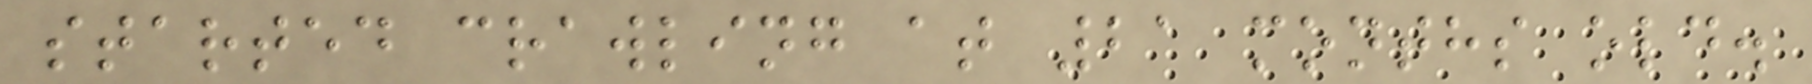started crawling at 21 months old.
